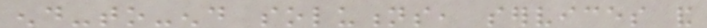end-to-end solutions, services and
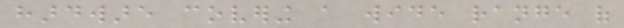hardware covering a wide range of
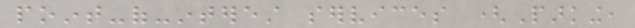point-of-interest services (Parking,
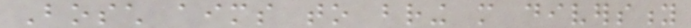Bosch aims to bring more diversity
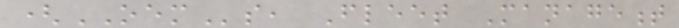(OEMs, Fleet Management
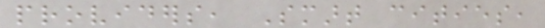providers, Smart cities,
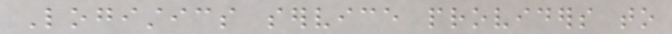Logistics service providers to
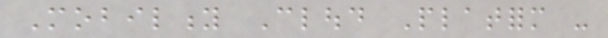Mobility Cloud Platform -
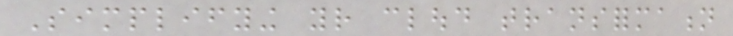Simplifying your cloud transformation
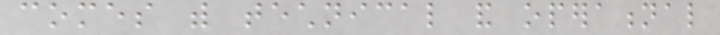comes with technical and operational
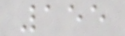155
